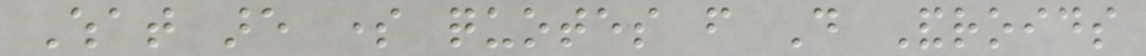What are some quotes from Do Androids
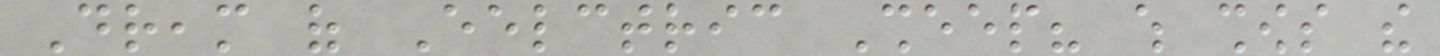Dream of Eelctric Sheep? which shows the
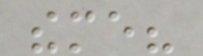theme?
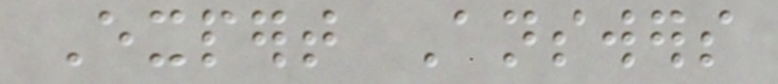Expert Answers
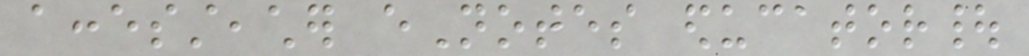accessteacher eNotes educator|
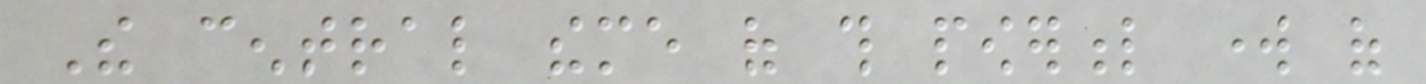The central theme of this powerful work of
